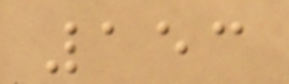153
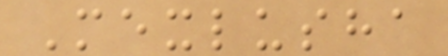Mexlusha
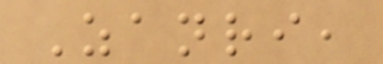Zanri,
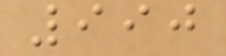990
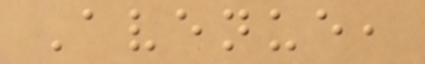Avenue,
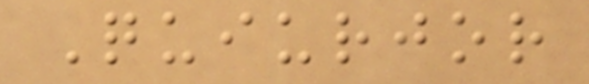Quiurjor
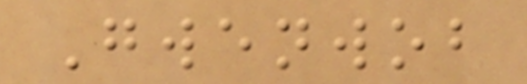Gwenwob
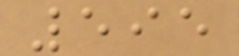595
